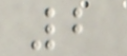2
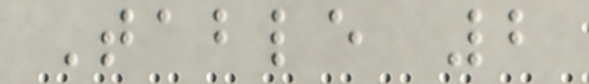Table 2
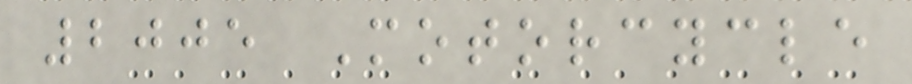2005 Motorcycle
